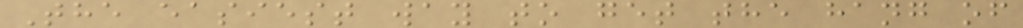The easiest way to get the hang of
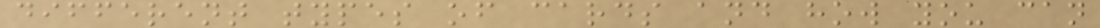different types of cards and how you can
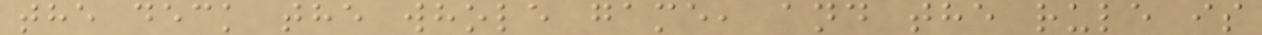the deck the whole game, and the rule is
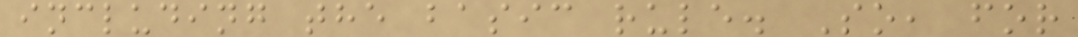including the basic rule. So, for
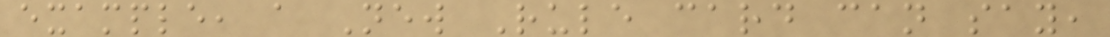example, a New Rule card can say,
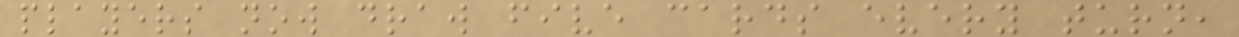players now draw five cards every turn,
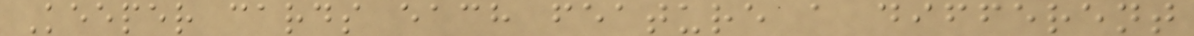Keeper cards each feature a different
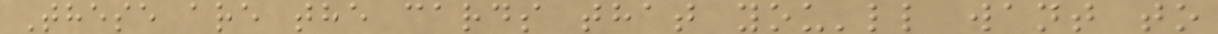These are the cards that you'll want to
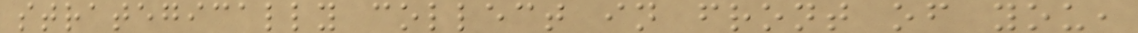strategically collect in front of you,
